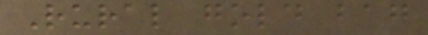Rural gold bag
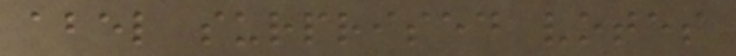abel surprised votes
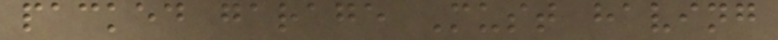packed garage Must having
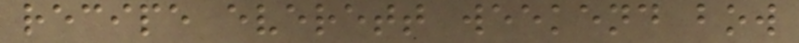recipe everett weekend bow
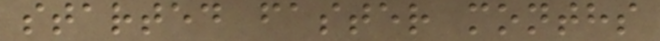started faster months
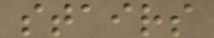stairs
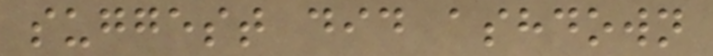suggest did ashdown
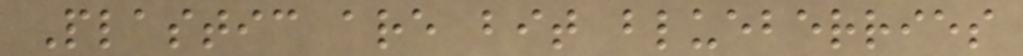Plastic are bit blueberries
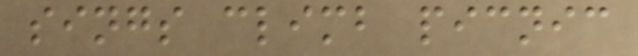sings climb picnic
